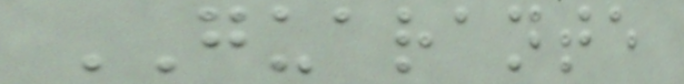GUARANTE
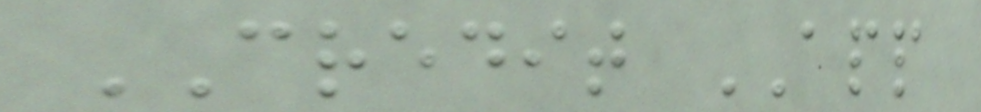CREDIT APP
